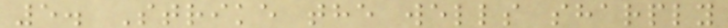5. Strike the wells sharply
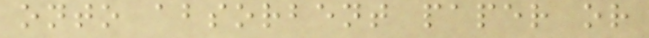onto absorbent paper or
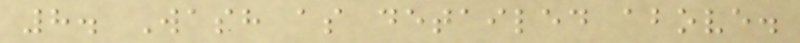8. Wash as detailed above.
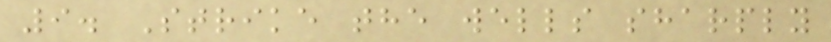9. Strike the wells sharply
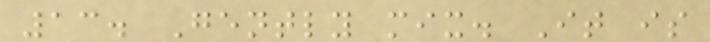13. Gently mix. It is
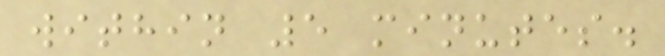within 5 minutes.
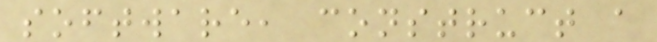software, construct a
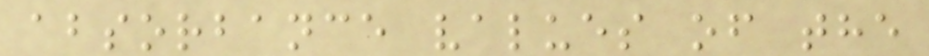absorbance values of the
